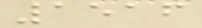1516
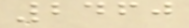2460
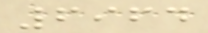6964
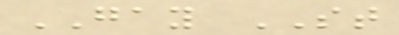GAY ST
